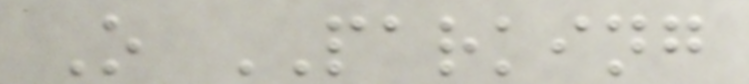O PARKING
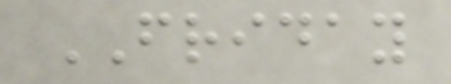FRIDAY
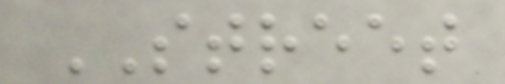STREET
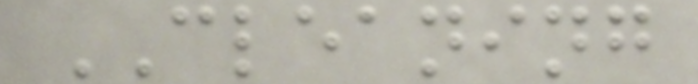CLEANING
